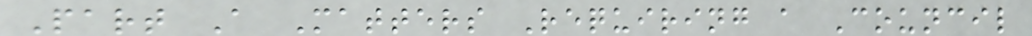Part A Matters Requiring a Council
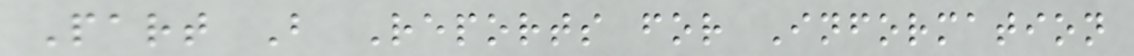Part B Reports for Information
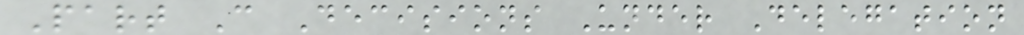Part C Decisions Under Delegation
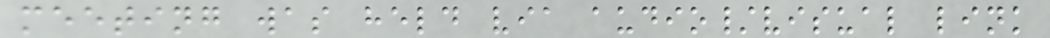meeting was held via audio/visual link
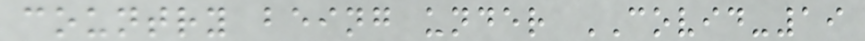country being under COVID-19
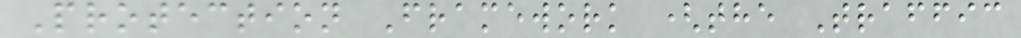Protection Framework (the Traffic
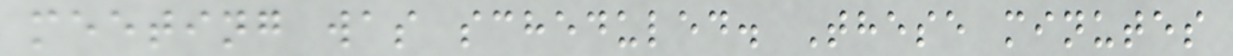meeting was scheduled. These minutes
